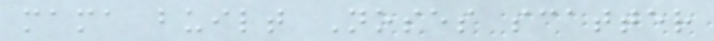mama built Noses scatter
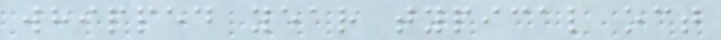whipped year typical oct
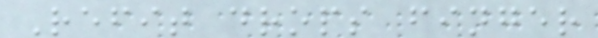Refit drops finger
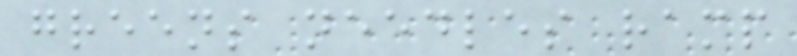greens needles ramp
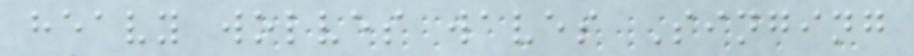heavy wolves waves Singing
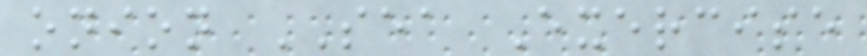onion SEA Exercise
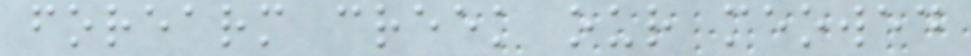forearm creek our meowed
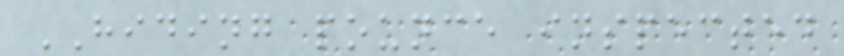HIDING pounce inspected
